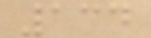134
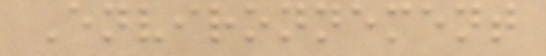Environnement
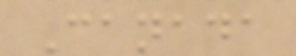Canada
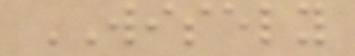WISELY
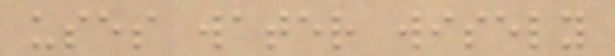uses water wisely
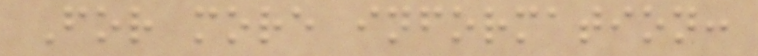For more information:
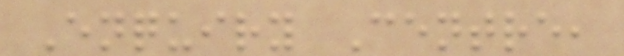Enquiry Centre,
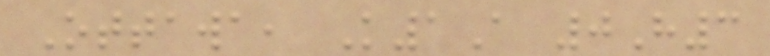Ottawa, K1A 0H3
